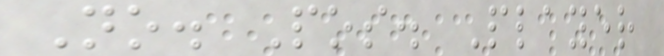No. Pos. Player
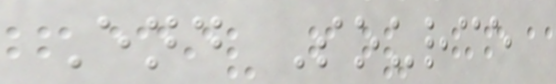End Source
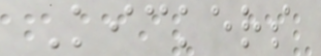Kickers
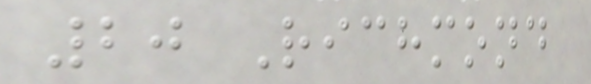20 Richmond
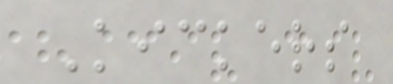Kickers
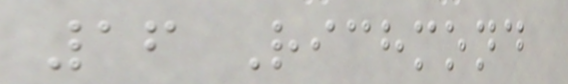16 Richmond
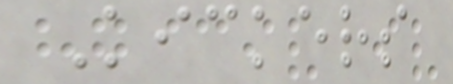Kickers
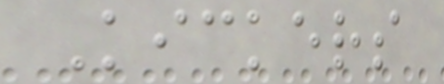Kickers
